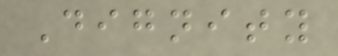Dignity
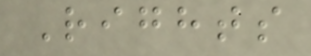Rights
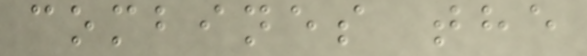combines the
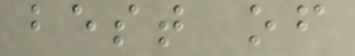best of
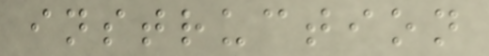instruction
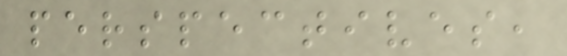perspectives,
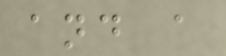and a
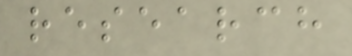research
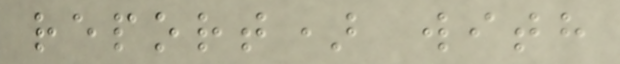report) with
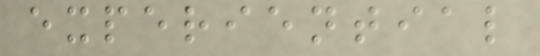experiential
